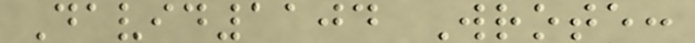David1104 Wrote:
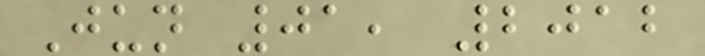Jun 01, 2012
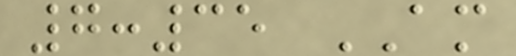7:35 AM
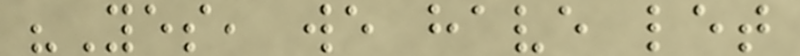"Yes, we have let
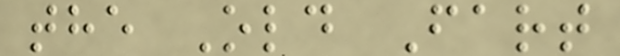the Old Fart
